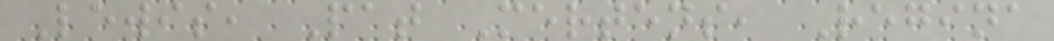Lewis, Pat Mertens, Regina
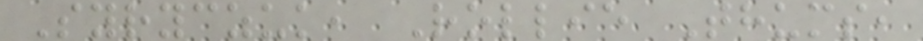Syryczuk, Rollie Thums,
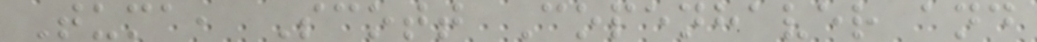Tuma, Scott Copenhaver and
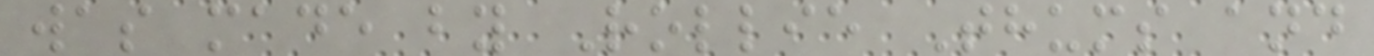was made by Rollie Thums and
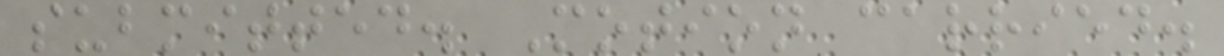submitted. Motion carried.
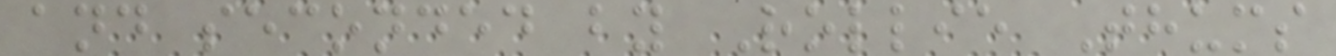and seconded by Rollie Thums
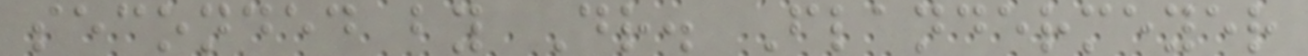seconded by Dr. Flandermeyer
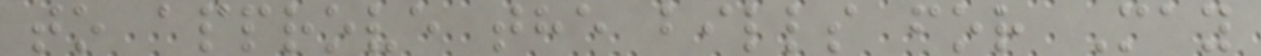to approve the bills for May
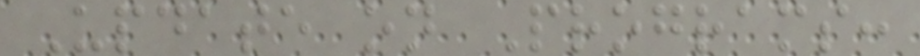Update on Programs:
